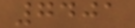7401
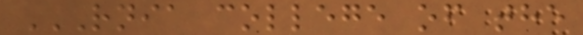RNIA COLLEGE OF THE
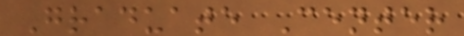Graduate Center
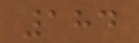184
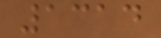1314
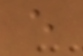e
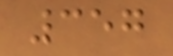357
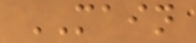MAIN
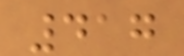417
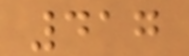417
